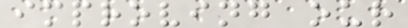improving our
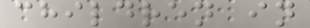children in
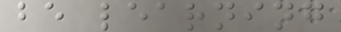be learning
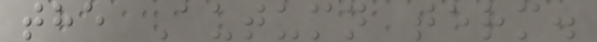the Autumn term.
